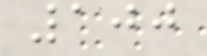100
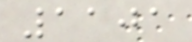1101
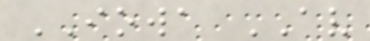IOWA AV
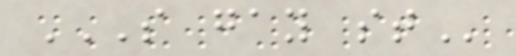S GAY ST
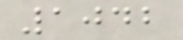1042
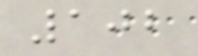102
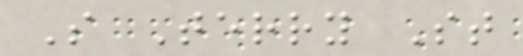S Terry St
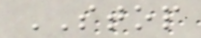STOP
